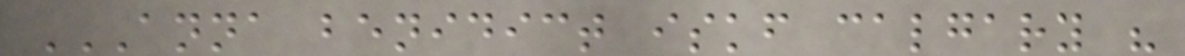ANNA BENIDICT ISKF CALGARY "
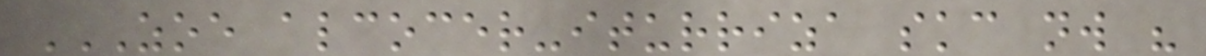ZOE ALCOCER-ITURRIZA SKC NW "
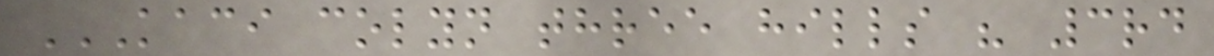KACI COLYN THREE HILLS " 3RD
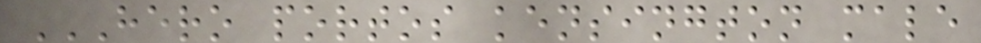HERO PORTOS KENSINGTON MALE
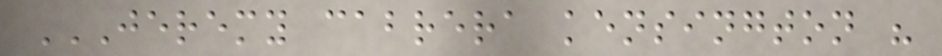JEREMY CABRERA KENSINGTON "
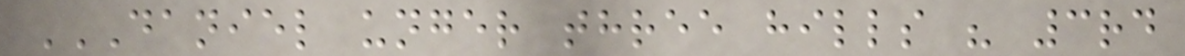DANIEL UNGER THREE HILLS " 3RD
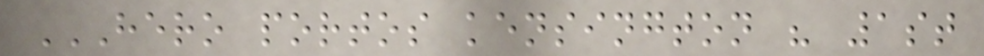HERO PORTOS KENSINGTON " 1ST
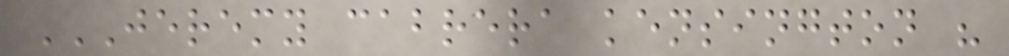JEREMY CABRERA KENSINGTON "
